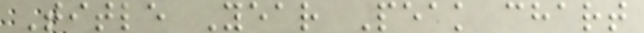Title Year Peak chart
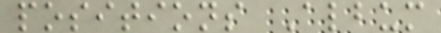positions Album
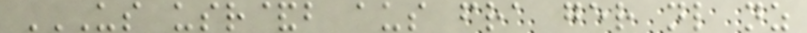US USR&B AUS FRA GER NL NZ
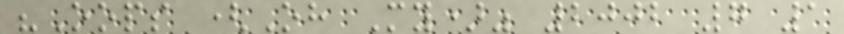"Oops (Oh My)" 2002 7 1
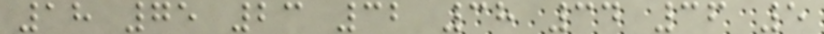18 75 23 32 38 34 36 5
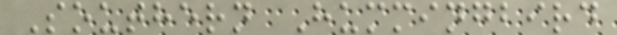Southern Hummingbird
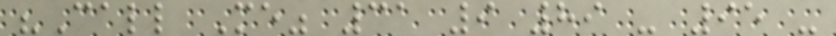"Call Me" 31 9 89 - 95 -
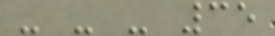- - - 35
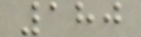180
